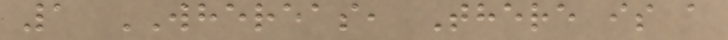1 WHEREAS, There is a
